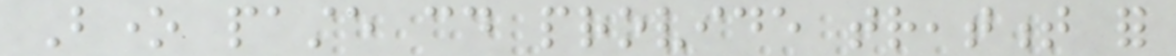Bone paste could provide treatment for
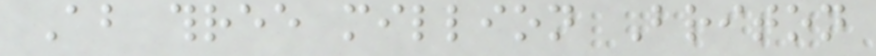About three million Briton
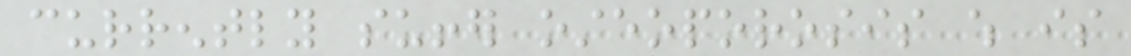currently suffer osteoporosis which is
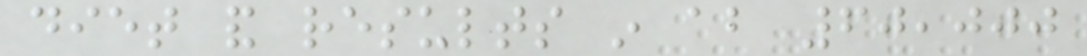diet and results in about 60,000
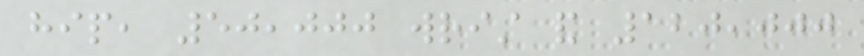hip, 50,000 wrist and 120,000
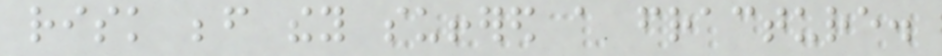risk before they suffered a fracture.
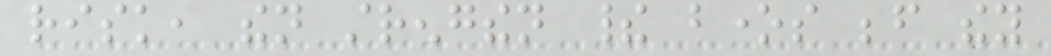risk, then strengthen their bones before they
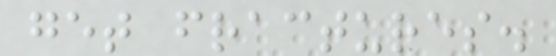get fractures.
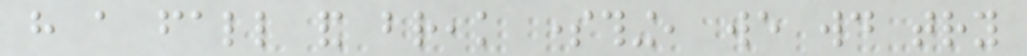have a fall and break something, we would try
